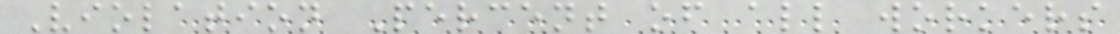Violation Percent of all workers
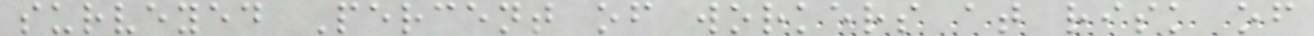surveyed Percent of workers at risk of
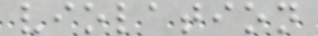violation
